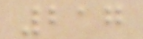217
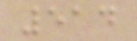514
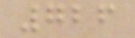726
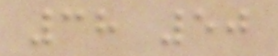38 50
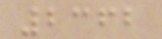2362
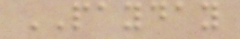PAYDAY
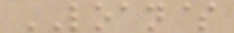LOAN$
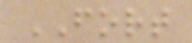FORT
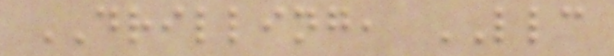DRILLING, LLC
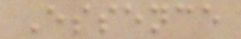Essence
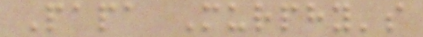Papa Murphy's
